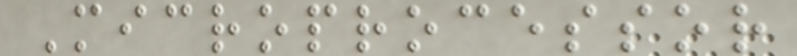Microprocessor
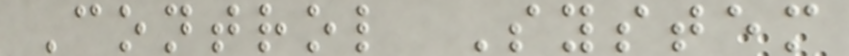Control System
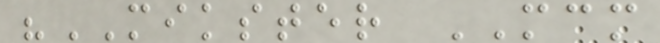"MIKSTER MCM
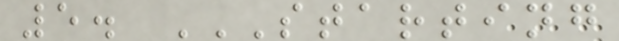5. STARTING
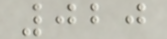020
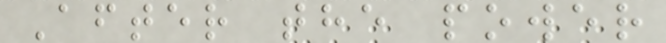After the power
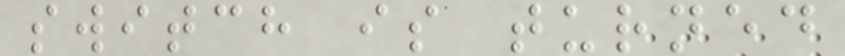switch is turned
